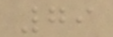79
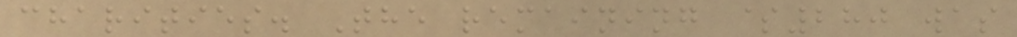charities. The remaining $280 was
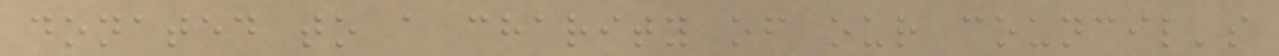donated to a charity of our council's
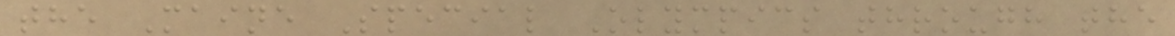the Maine Special Olympics through the
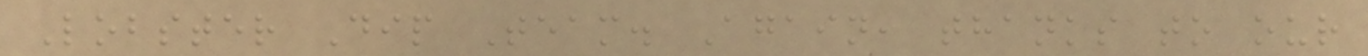Lobster Dip Team. Again, thanks to our
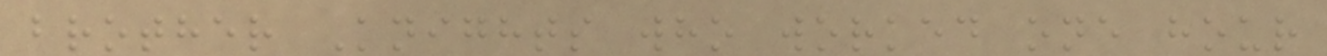brother Knights who worked one hour
